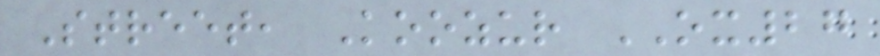Street, Koozur OX27
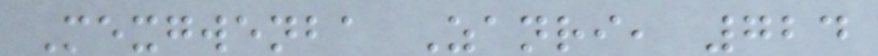Mexgwenba Zanri, 724
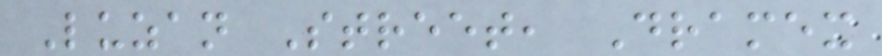Luzan Street, Dramex
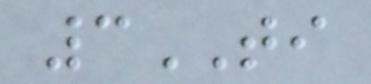3TI
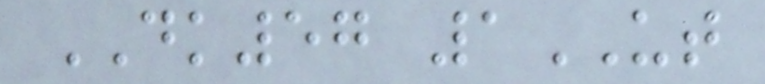DK57 1UT
